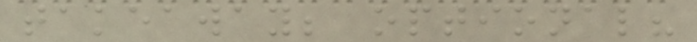takeaway; optional?
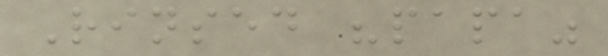Rinsed "papa"
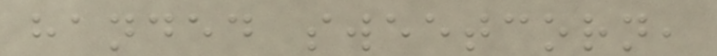handed sweetcorn,
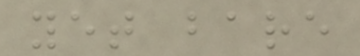yet bare
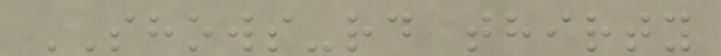SHOWS-rd thirty
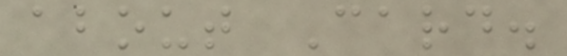about Card.
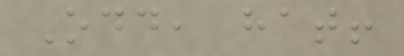Odd, hat!
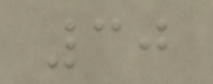30
